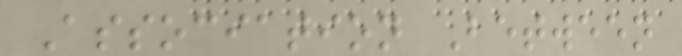Association Between
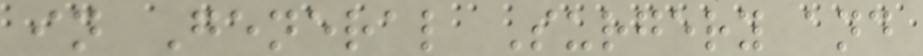in General Surgery and
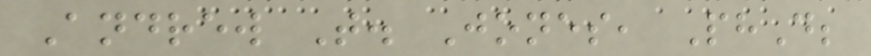Andrew T. Jones, PhD;
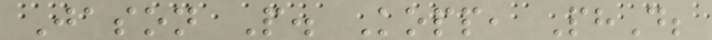Jason P. Kopp, PhD;
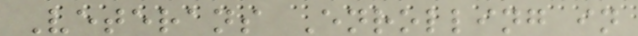Veterans Enrolling in
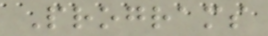Programs
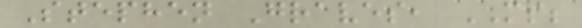Stephen Graves, MS;
